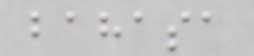bahasa
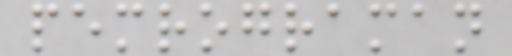pemrograman
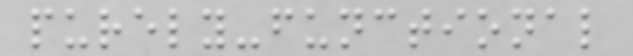purely-functional
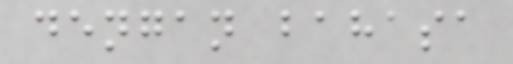dengan bahasa
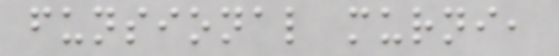funsional murni,
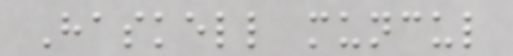Haskell muncul
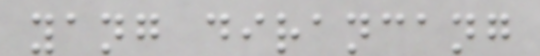yang dirancang
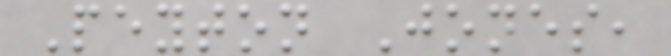Peyton Jones,
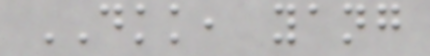DKK, yang
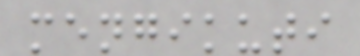mengikuti
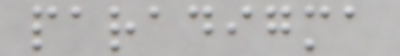paradigma
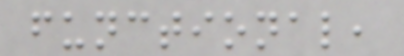functional,
